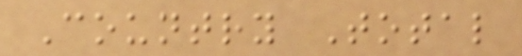Country Total
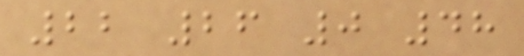22 26 0 48
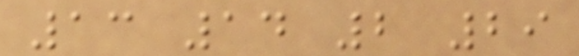13 14 2 29
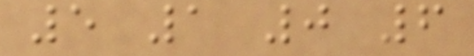5 1 0 6
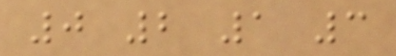0 2 1 3
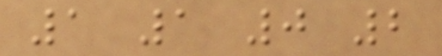1 1 0 2
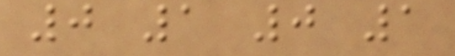0 1 0 1
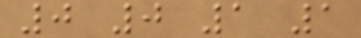0 0 1 1
